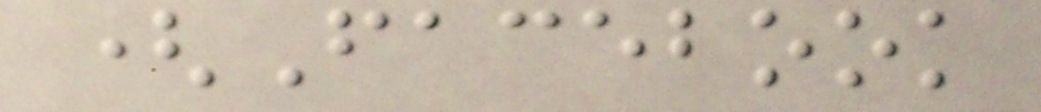(Facebook
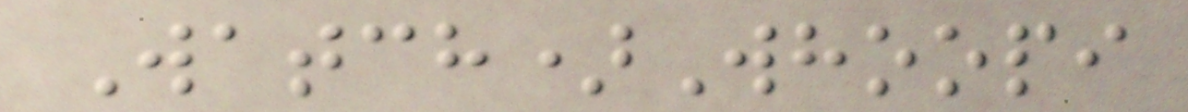Watch)Whoopi
